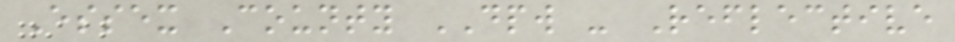Essex County DPW - Reflective
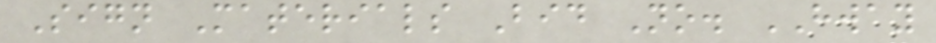Sign Materials Bid No. HWAY
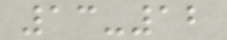13-12
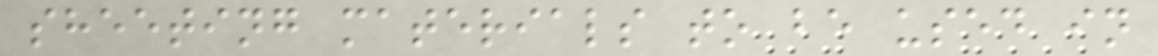sheeting materials to be used in
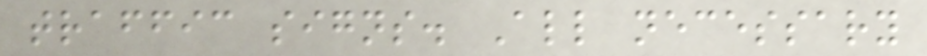traffic signs. All necessary
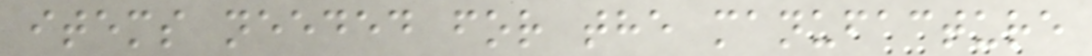items needed for the manufacture
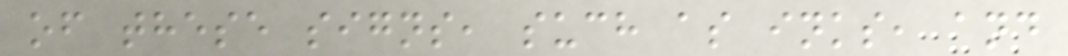of these signs, such as inks, and
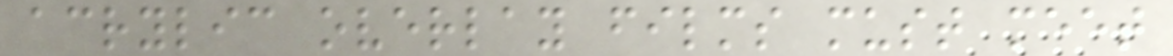acrylic overlay films must meet
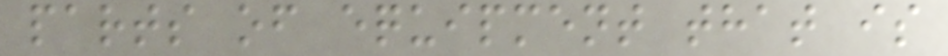parts of equipment that is
